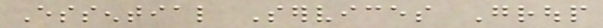Essential Services Group
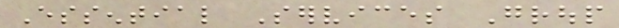Essential Services Group
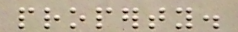property.
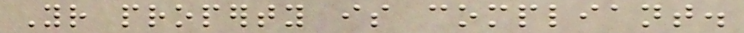Your property is compliant.
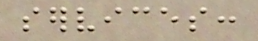services:
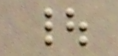|
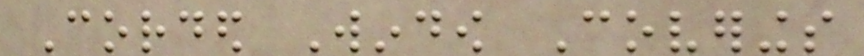Corded Window Coverings
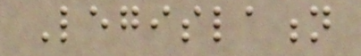Legislation
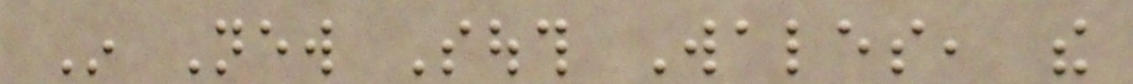In New South Wales, the
